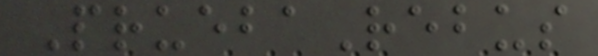PruebaRebus
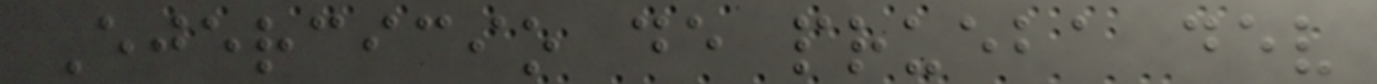Ejercicio de prueba dev
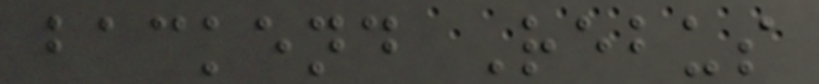backend Rebus
